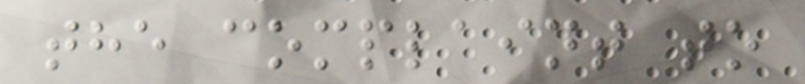the complaint to
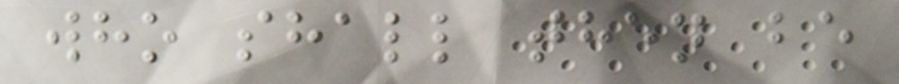who shall then be
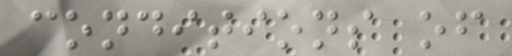conditions of
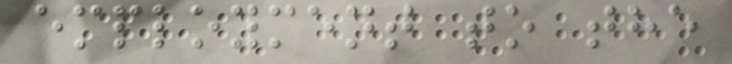employment to the
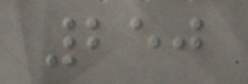250
